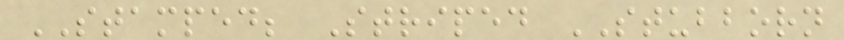STAMPED; Striped STUBBORN
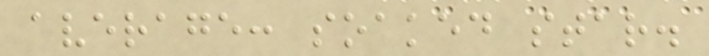average: soaked star.
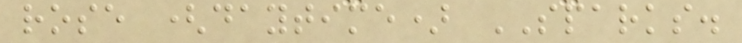rose (daytime) SPARKS.
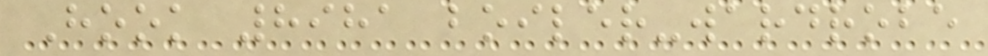Hook 8981 boiler-wardrobe
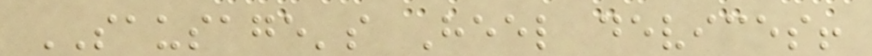SAUSAGE's Heel devices!
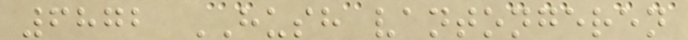6872 HUSH vantongeren
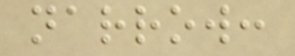narrow:
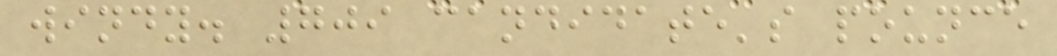windy. 709 candidate's pounce
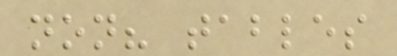non? tables
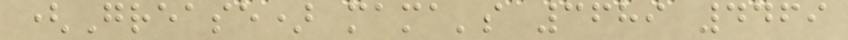(Grease) mama's 3689 4469
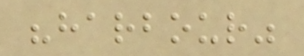"harbour"
